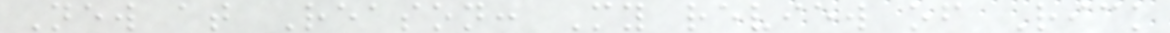New at Reason: My review of Rick
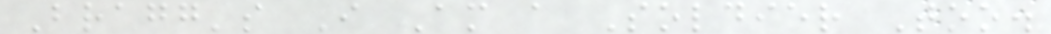Bragg's I Am a Soldier Too.
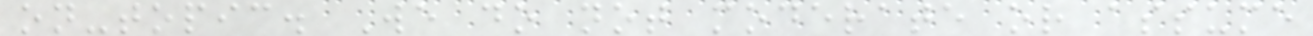on-topic. We do not moderate or assume
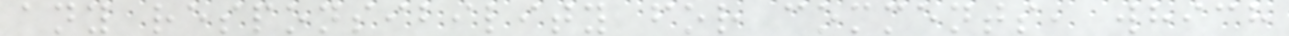any responsibility for comments, which
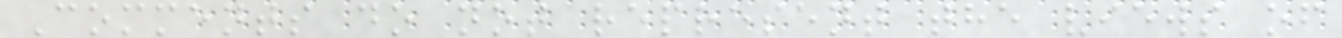Comments do not represent the views of
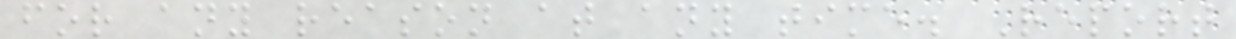for any reason at any time. Report
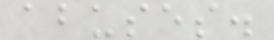abuses.
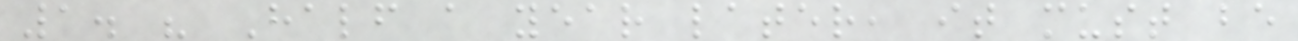1. " Half a year later, it must be
